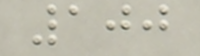100
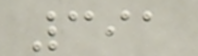391
